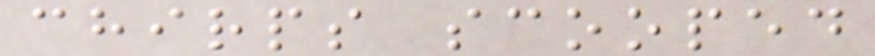chirps scooped
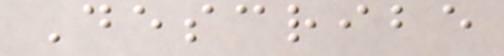Describe
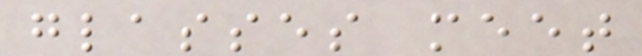glasses meet
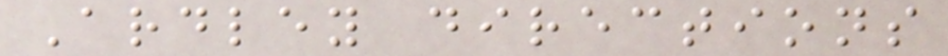Ardley directions
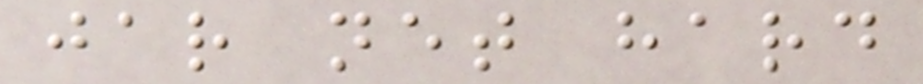jar net hard
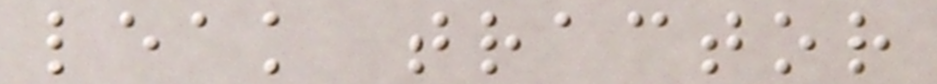leak tractor
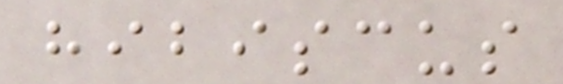hibiscus
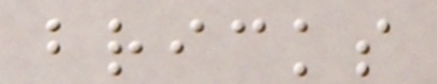bricks
